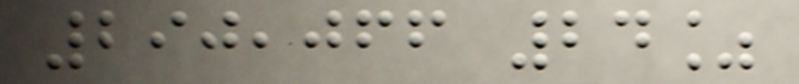290,066 24%
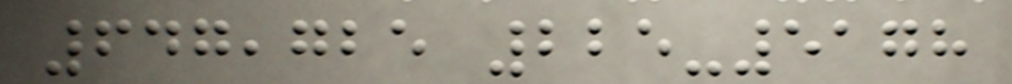647,725 225-5178
